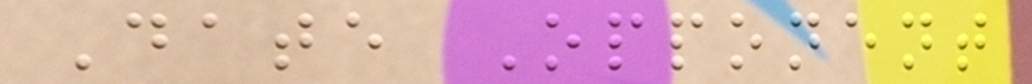Date Opponent
